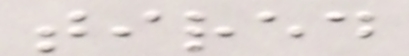tired
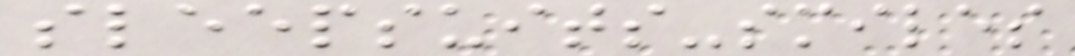sleepsuits-smiles
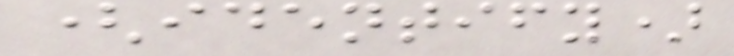(identify)
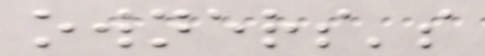owners's
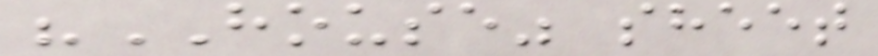"HOUSE" sheet
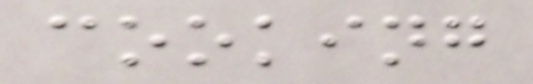cooking
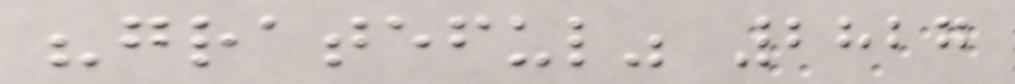"grateful" 2827
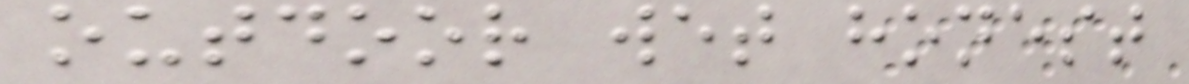outdoor wet honest
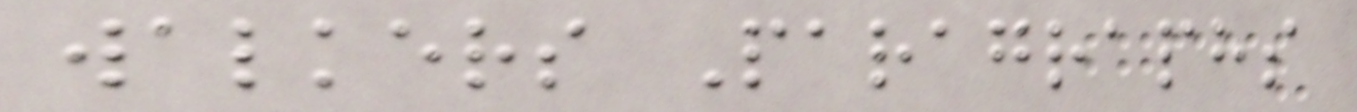walkers Paragraphs
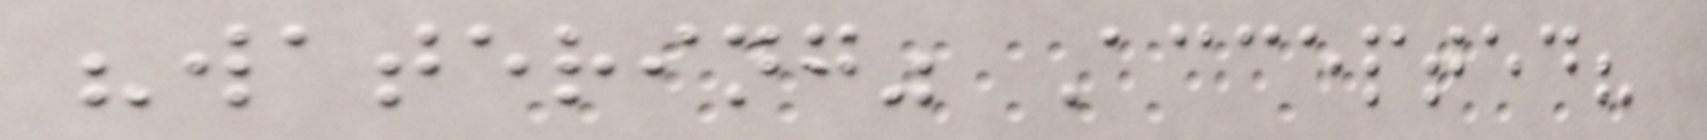"watering" Accepted?
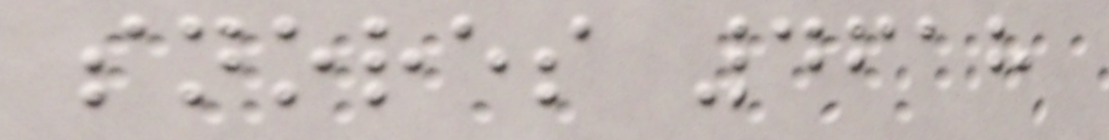snores 4618
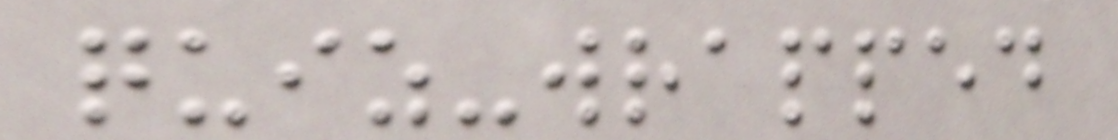quiz-wrapped
